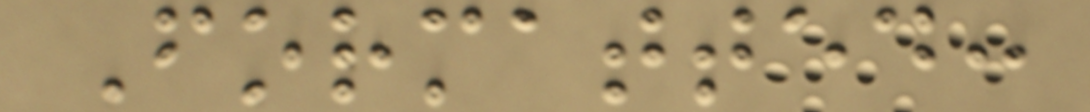Formatted:
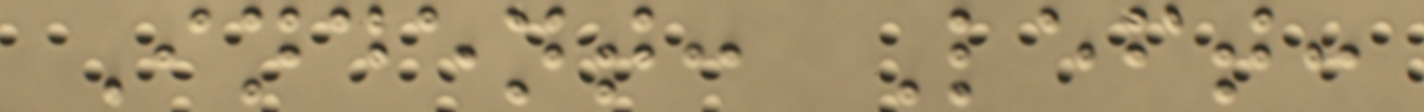Indent: Left:
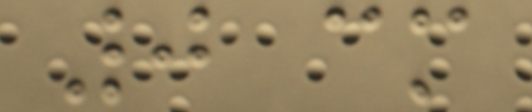0 cm
